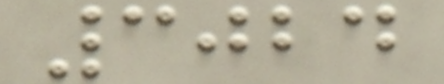3024
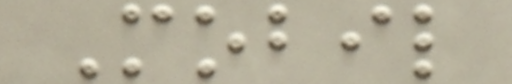Mobil
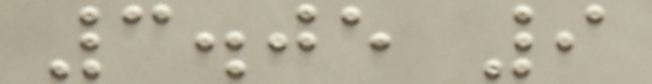3.05 9
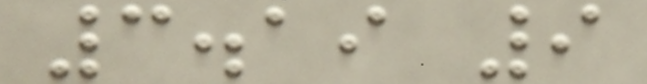3.19 9
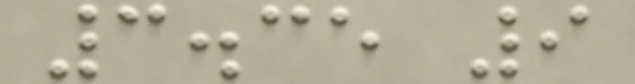3.35 9
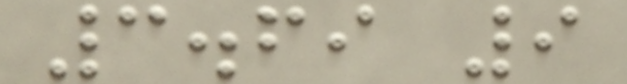3.69 9
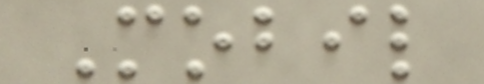Mobil
